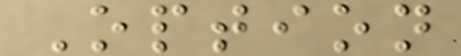Option
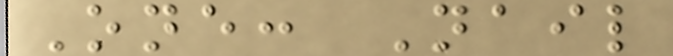One: Nail
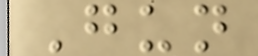Gun
